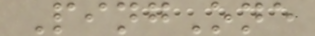PingOne
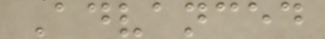Advanced
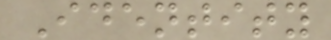Identity
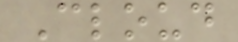Cloud
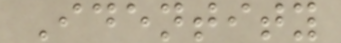Identity
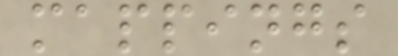mappings
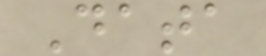Data
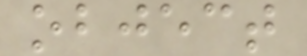object
